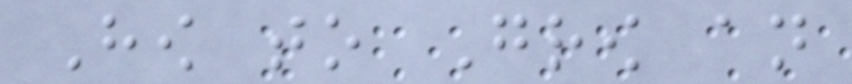How to Grow an
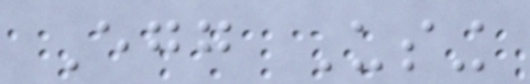Egg Using
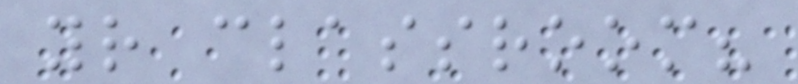your classroom?
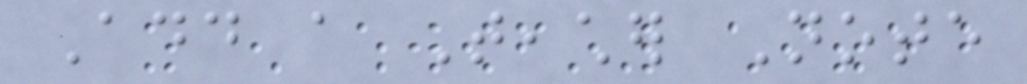Add a Teacher Note
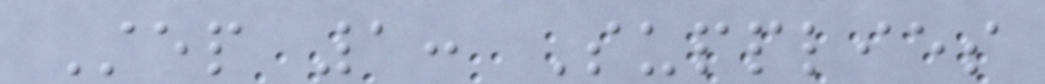Step 1: Supplies
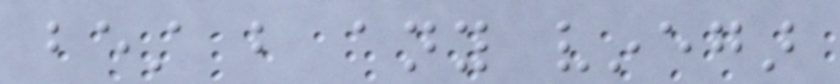best but any vinegar
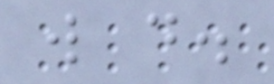will do.
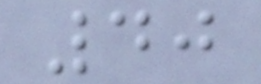40
